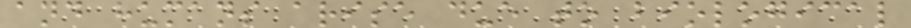and humans arise due to biological
